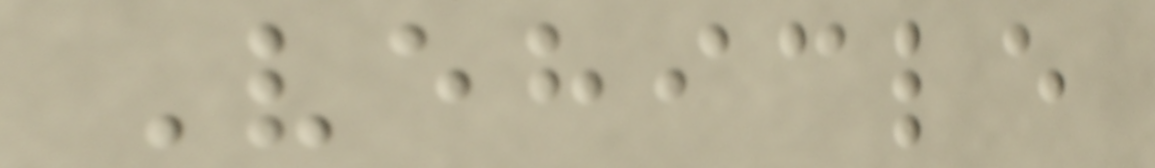Vehicle
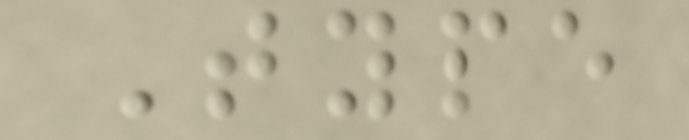Type
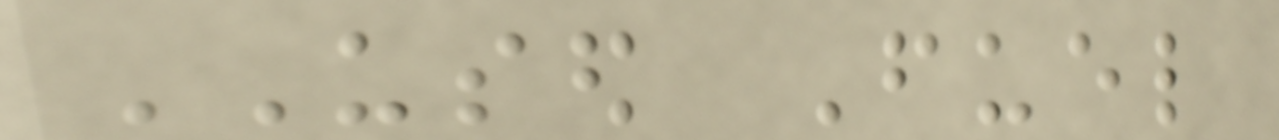USED Fuel
